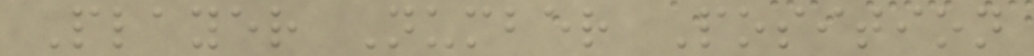Player Number Position
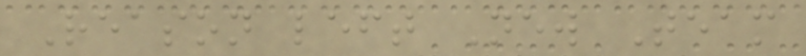Reason left New Team
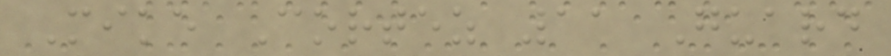Mike Cortez 11 Guard
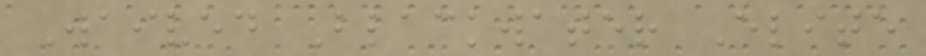Waived Blackwater Elite
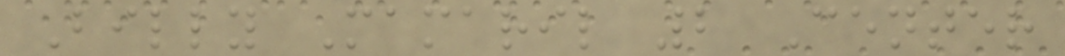Billy Mamaril 2 Center
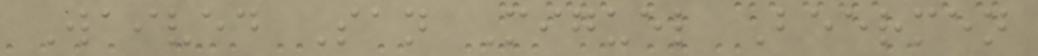Waived San Miguel Beermen
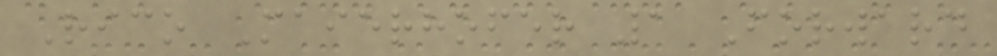Rico Maierhofer 1 Forward
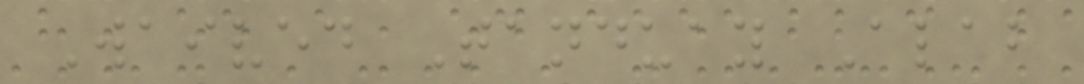Waived Tanduay Alab
